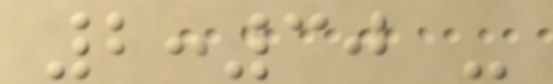2:30 -
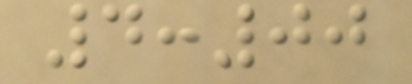4:00
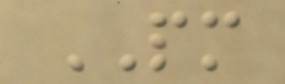PM
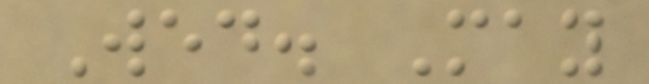Wed. May
